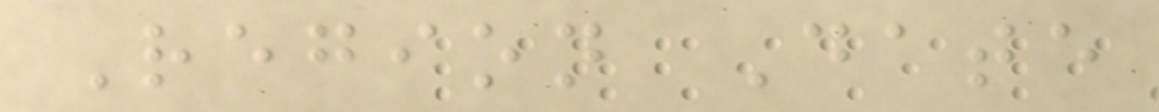Region Date
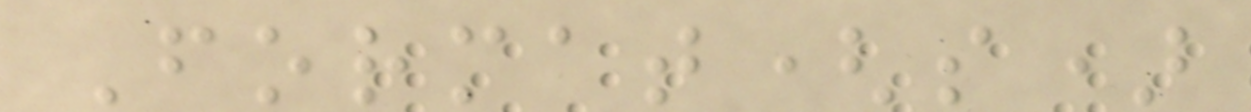Format(s)
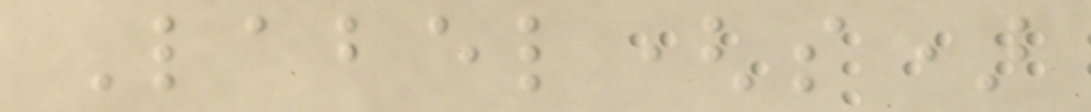Label(s)
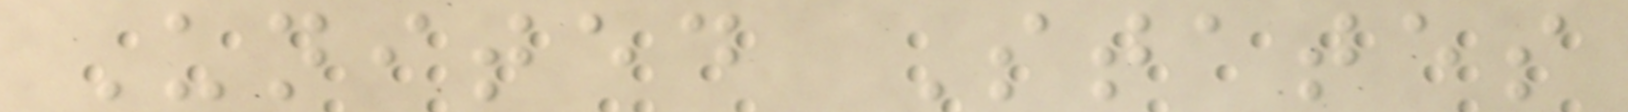United States
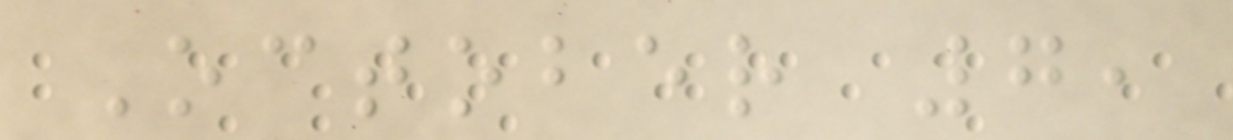October 7,
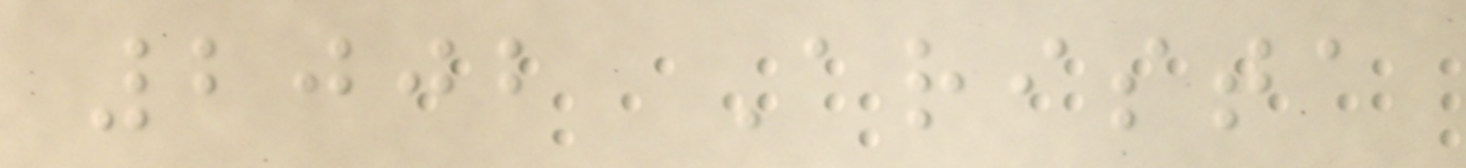2002 Arista
